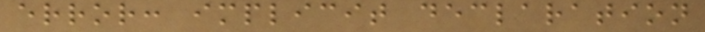error: implicit declaration
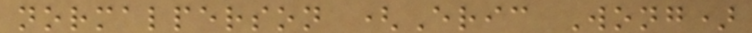normalperson (Eric Wong)
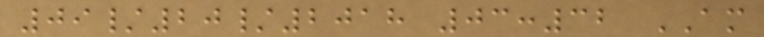09/20/2018 03:32 AM
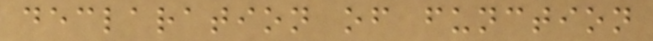declaration of function
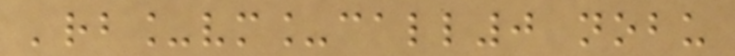'rb_vm_call0 nobu
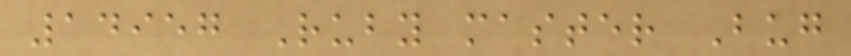14957 Ruby master Bug
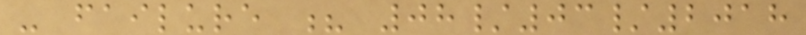- failure ? 08/03/2018
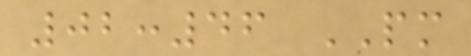02:46 PM
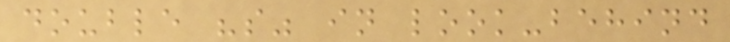double "s" in look-behind
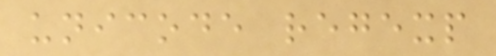unicode regexp
